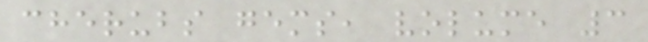cherubs gems, volume 3
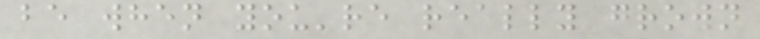be when you're really grown
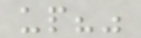up?"
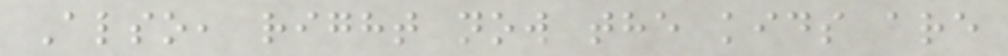Also, right now the kids are
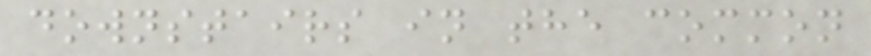downstairs in the common
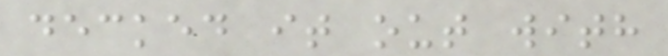decked it out with
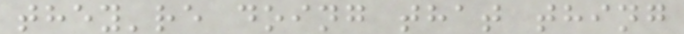they're doing that thing
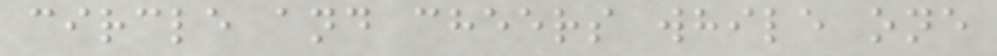circle and cheers while one
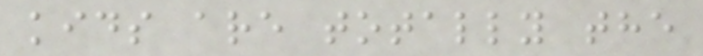kids are totally the
